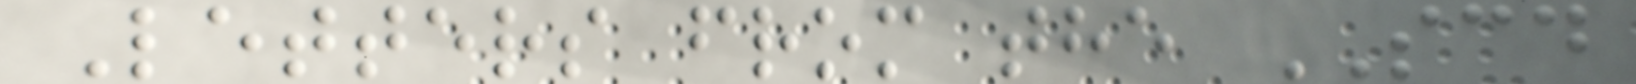Letters from the SCD
